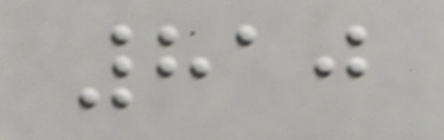810
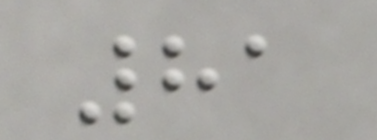81
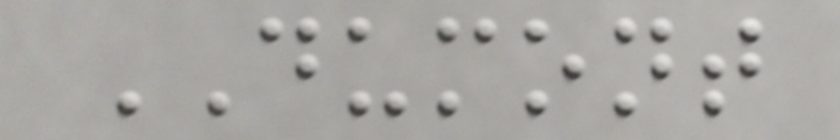DUMONT
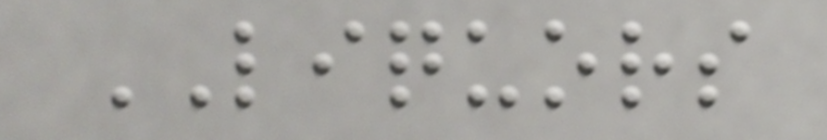LIQUORS
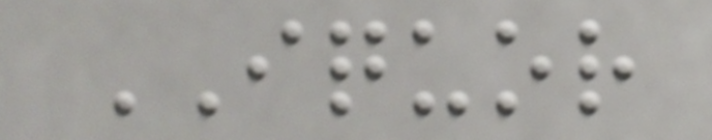IQUOR
